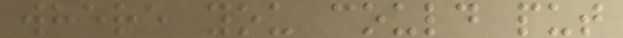where you could put
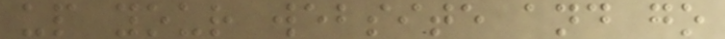up your website and go
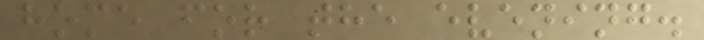home for the evening.
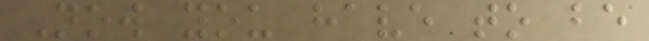Now you have to be
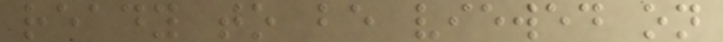ready to be viewed on
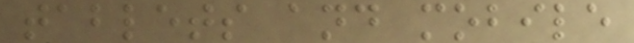tablets and mobile
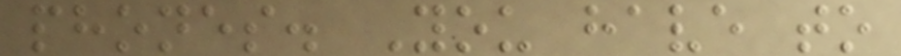phones. You have to
